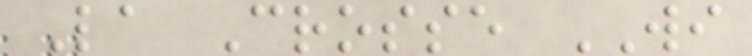La Crosse WI
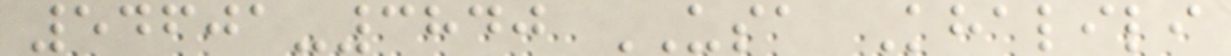54601-3840 USA Khalili
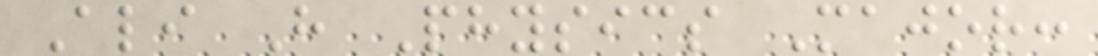Ali H Physics Major:
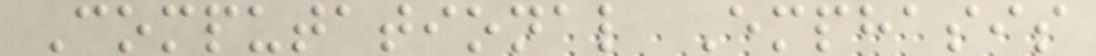Computational Emphasis
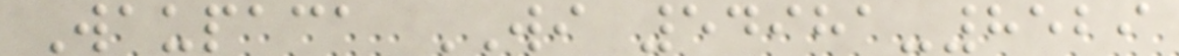Waupaca WI 54981-8529
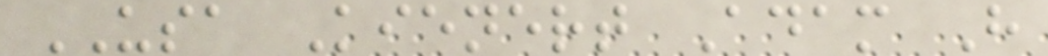USA Kienert Adam H
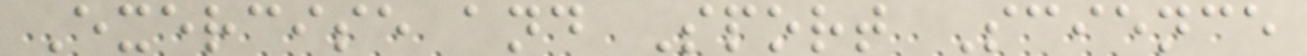Exercise and Sport Science
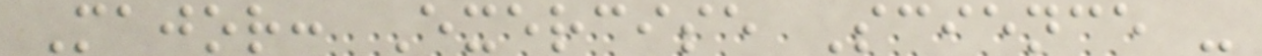Major: Exercise Science -
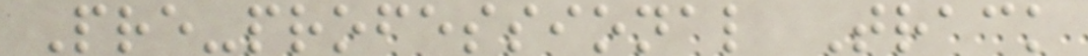Pre-professional Track
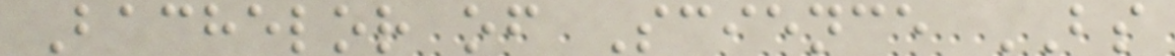Bachelor of Science BS
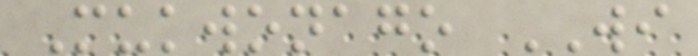Mukwonago WI
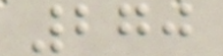270
